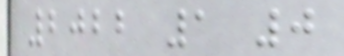2022 1 0
